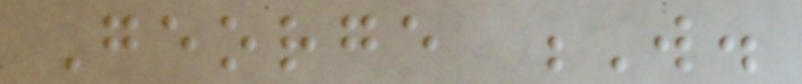George W.
